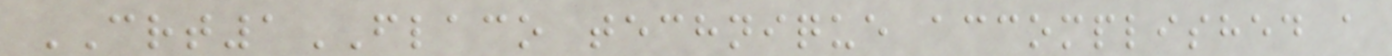CRT1FLACO technique accomplished a
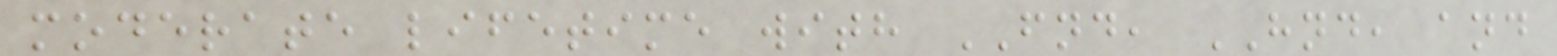moderate lifetime with FND, HND, and
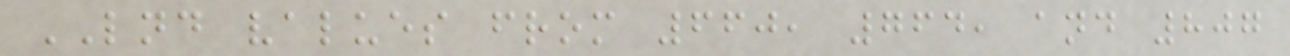LND values from 660, 764, and 807
